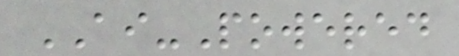AI-Powered
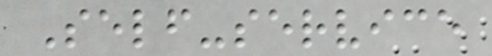Self-service
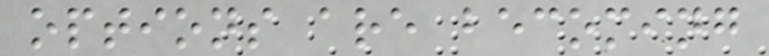options are becoming
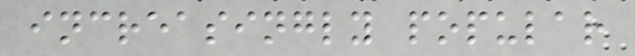increasingly popular
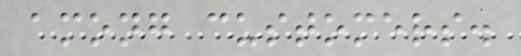among customers.
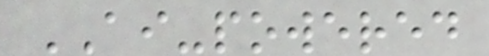AI-powered
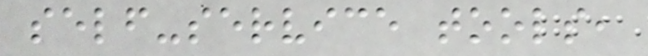self-service tools,
